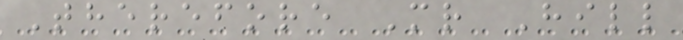Therefore Mr Hill
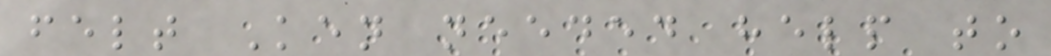felt Ken needed help to
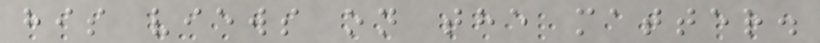his views on the matter.
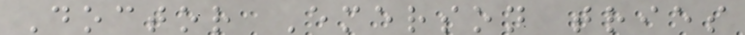Doctor Emerson tries
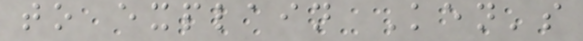to explain Ken's
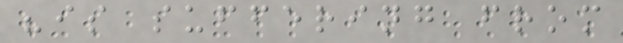"is suffering from
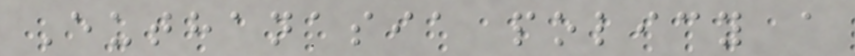Euthanasia policy a
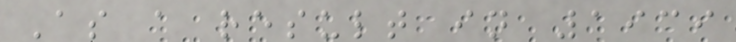As a result in 1939
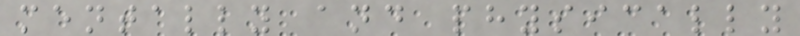mentally and physically
